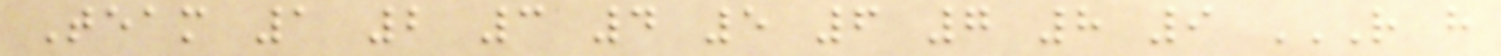Team 1 2 3 4 5 6 7 8 9 R H
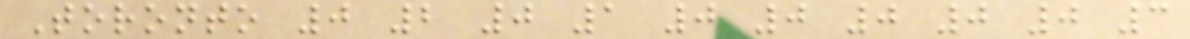Toronto 0 2 0 1 0 0 0 0 0 3
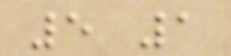5 1
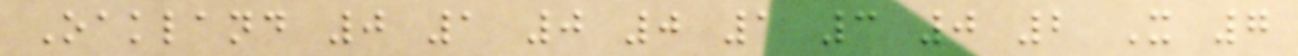Oakland 0 1 0 0 1 3 0 2 X 7
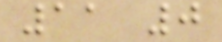11 0
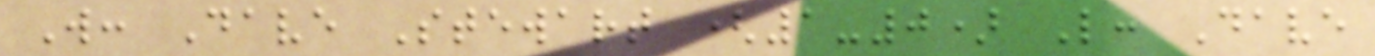W: Dave Stewart (1-0) L: Dave
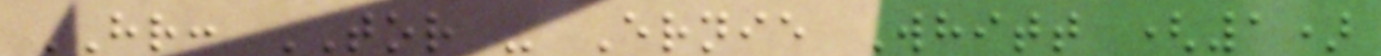HR: TOR - Ernie Whitt (1)
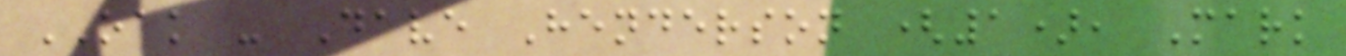OAK - Dave Henderson (1), Mark
